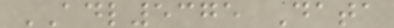ADL5375 Data
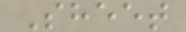Sheet
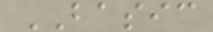BASIC
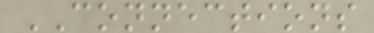CONNECTIONS
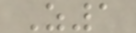Z1
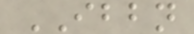IBBN
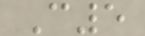C5
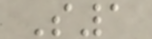S1
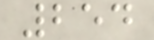254
